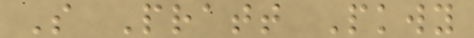S Pratt Pkwy
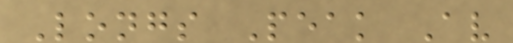Longs Peak Av
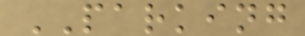PARKING
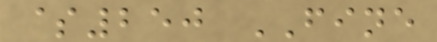$250 FINE
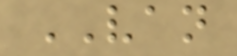VAN
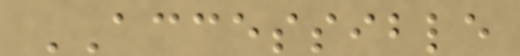ACCESSIBLE
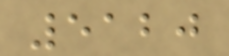5120
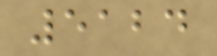5124
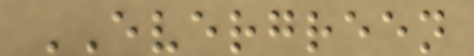EVERGREEN
